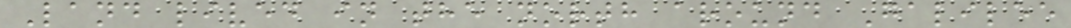Land lived in the north around Galilee
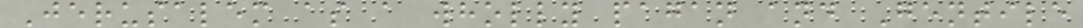Jerusalem as a wholly pagan and Gentile
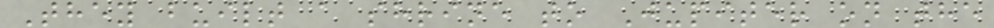They built a shrine to Jupiter on the
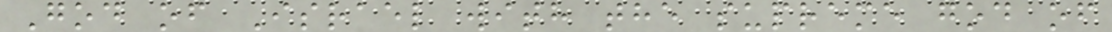God of Israel with the supreme god of
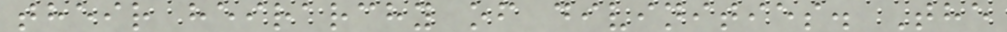their heirarchy of divinities. The
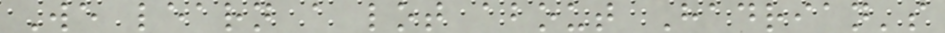We learn a lot about Hadrian's
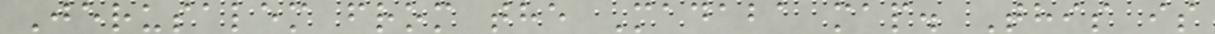Jerusalem from the Madaba map. This is
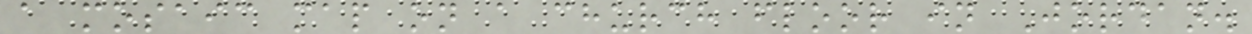a mosaic map on a church floor in Jordan.
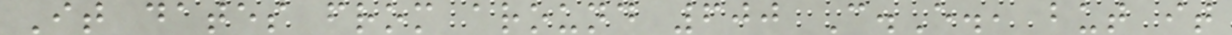It dates from around 600 C.E., but it
